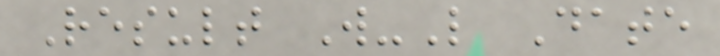Result W-L Date
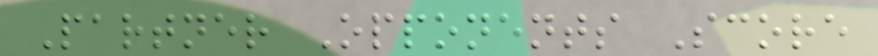Partner Opponents Score
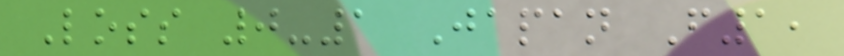Loss 0-1 Japan F1,
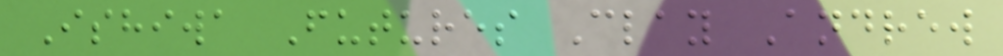Ishiwa Futures Clay Andrew
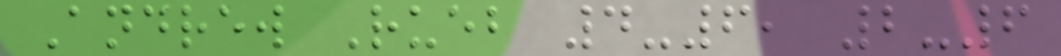Andrew Rueb 4-6, 2-6
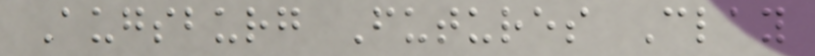Augsburg Futures Clay
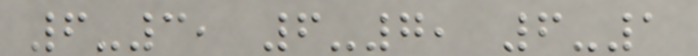6-3, 6-7, 6-1
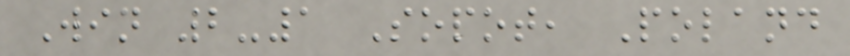Win 2-1 Sopot, Poland
